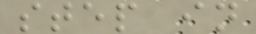step in
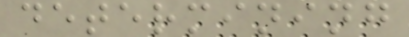determining
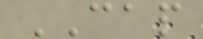CAP
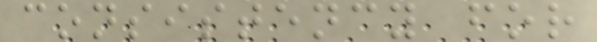consistency for
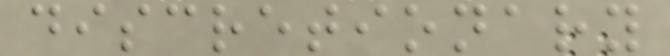discretionary
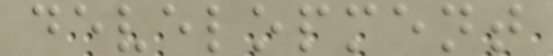development
